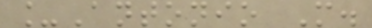_Antonio M.
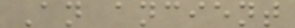An ancient
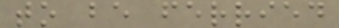to be ferried
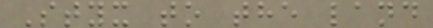Styx to the land
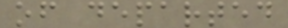of departed
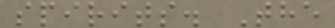spirits. The
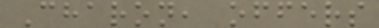Charon, offers
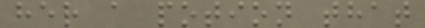her a potion that
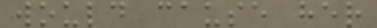would cause her
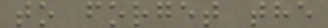to forget the
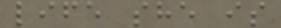life she is
